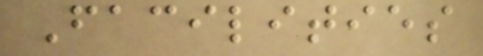Facilities
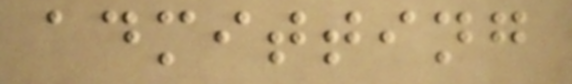admitting
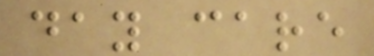day care
